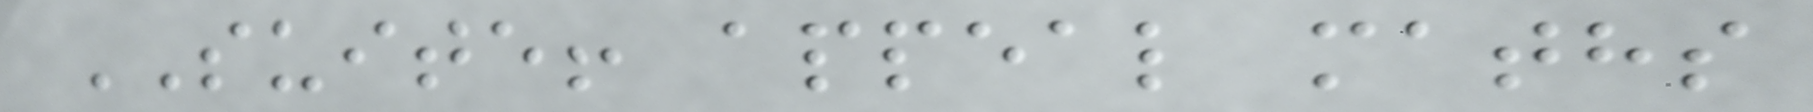SUITE! appeal maths
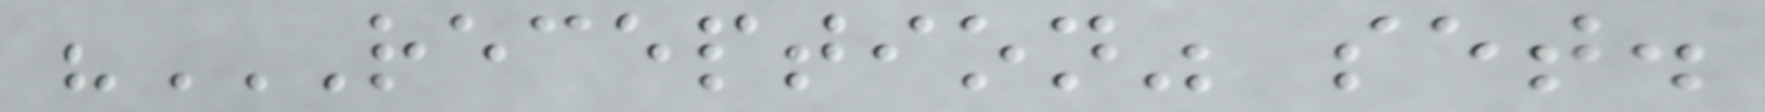"RECEPTION" SET.
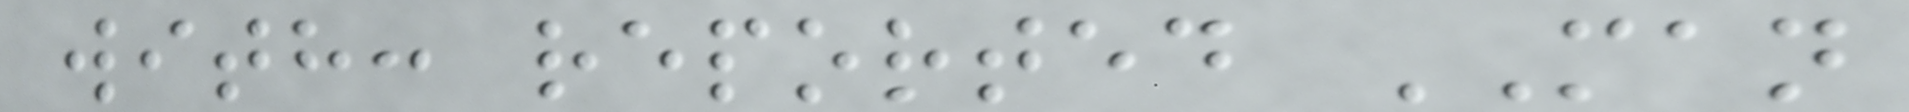with: reported MAN
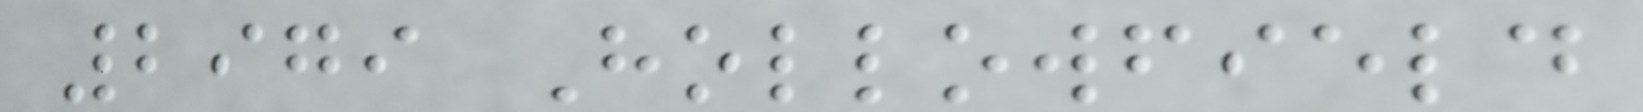2979 Hollowfield
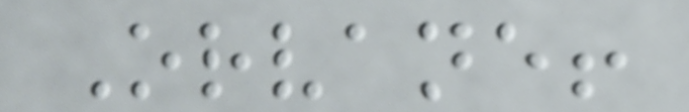Orvane!
